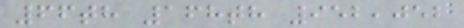66th 168th 952,052
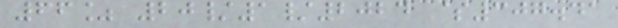66% 20/1/2024 $307.41
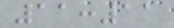11:11
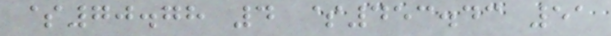$70.78 4 $453.43 51
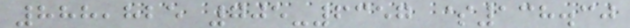888,825 705-6357 $138.30
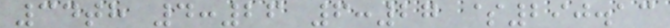34th 4:26 6:27 $290.13
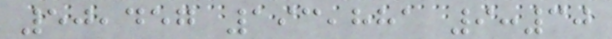50,457 193,881 9:30
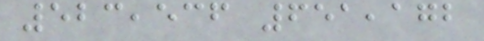523,536 651,172
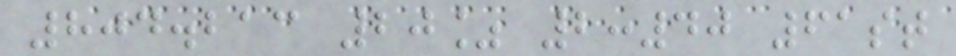804.213 20% 2:40 61st
